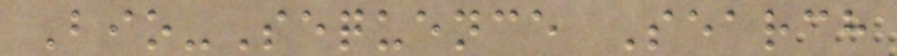Bio-Sequence Search
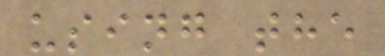using the
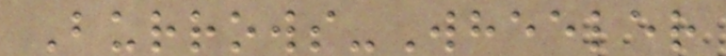Burrows-Wheeler
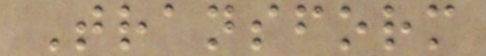Transform
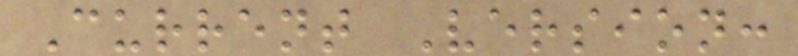Current Version:
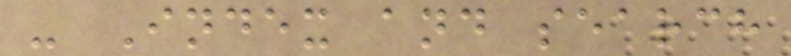- Index and search
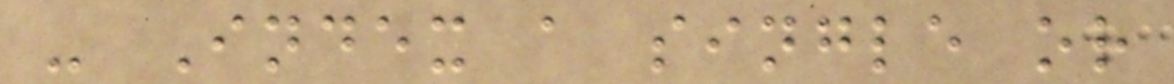- Index a single or
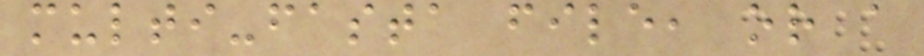multi-fasta file, or a
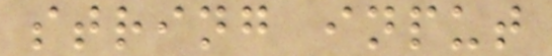string input
